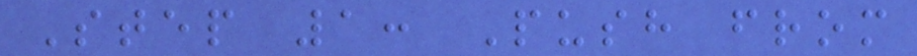Step 1: Push from
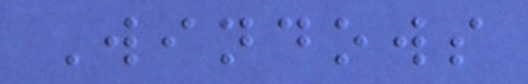Windows
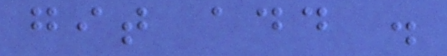git add .
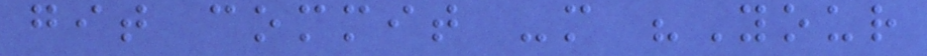git commit -m "Your
